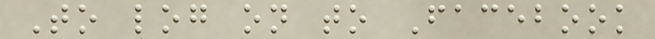To log on to Facebook
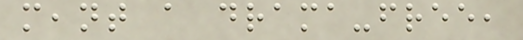meant a drama-free,
